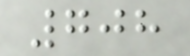708
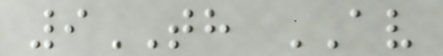9TH AV
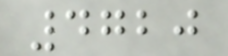4720
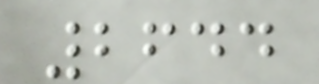2644
